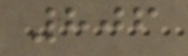806
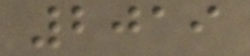2019
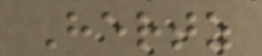Hertz
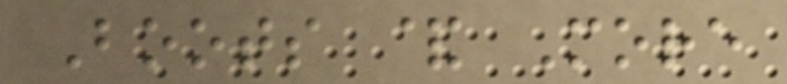Boots & More
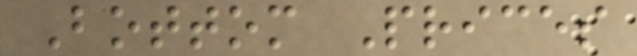Bottom Prices
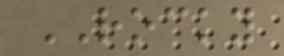ROCKY
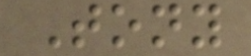Tony
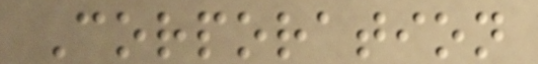Corporation
